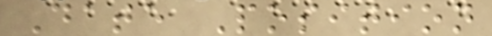Date Position
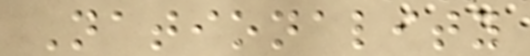Nationality
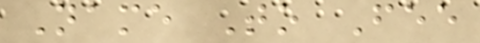Name To Fee
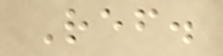Ref.
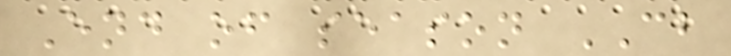End of season CB
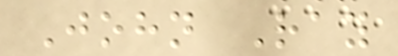John Ray
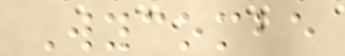Wycombe
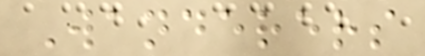Wanderers
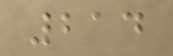214
